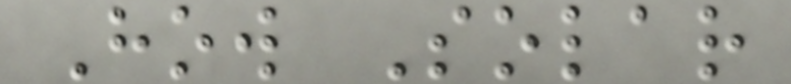How Solar
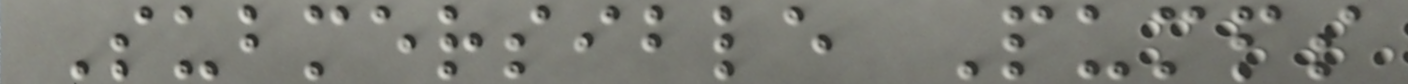Submersible Pumps
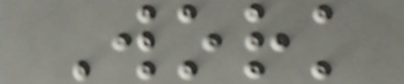Work
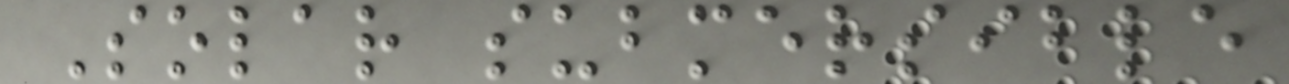Solar submersible
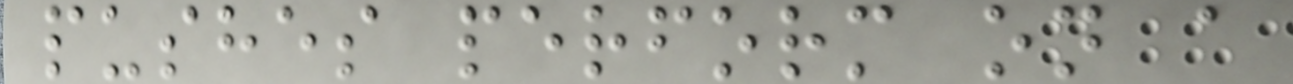pushes perform on a
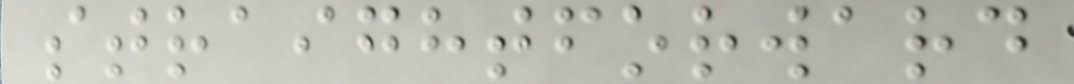straightforward
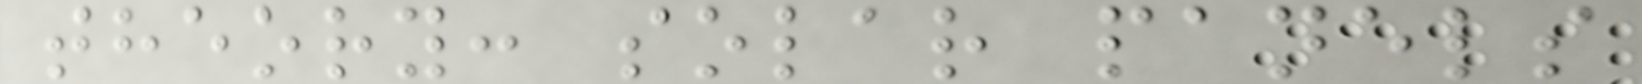theory: solar panels
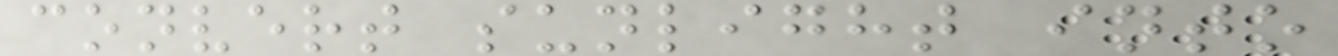convert sunlight into
